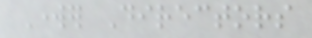Worker Directors
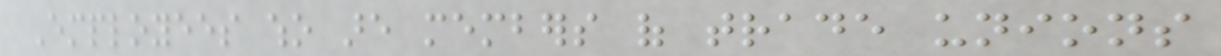Employees who are members of trade unions
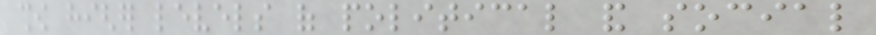show higher levels of political and social
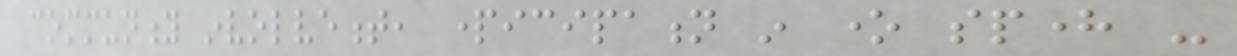community involvement, participation in one sphere -
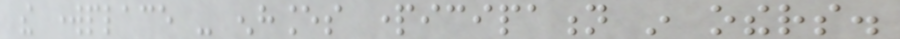the workplace - enhances participation in others.
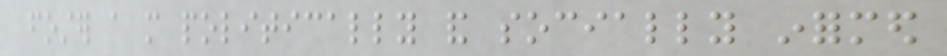foster a more politically and socially informed
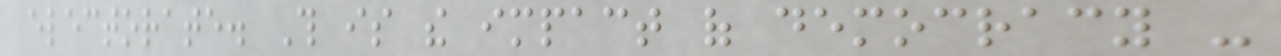electorate. This is the impact of democracy -
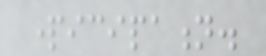participation.
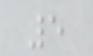5
